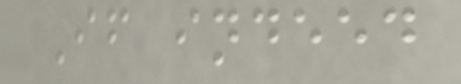If indeed
